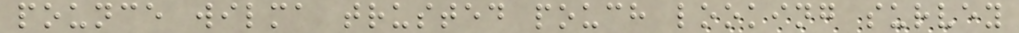pounce wilma trusted pouch looking survey
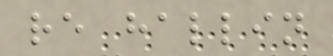re hallin
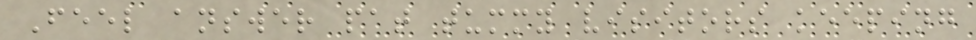Feel answer pat tummy visitors keeping
